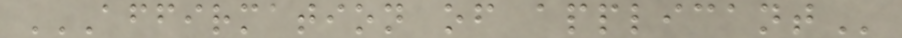AFFIRMATION OF APPLICANT
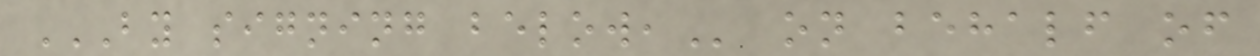BY SIGNING BELOW, on behalf of
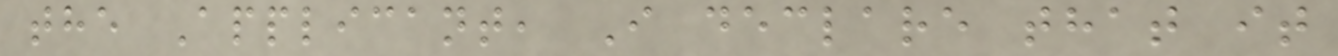the Applicant, I declare that it
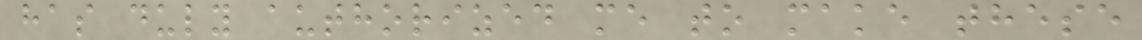has duly authorized me to make these
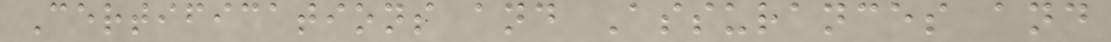Certifications and Assurances and
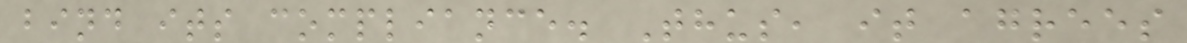bind its compliance. Thus, it agrees
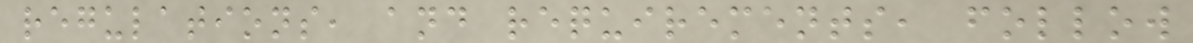regulations, and requirements, follow
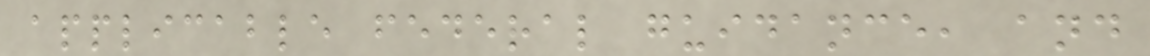applicable federal guidance, and
